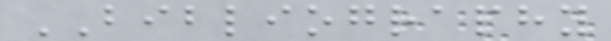BIBLIOGRAPHY
